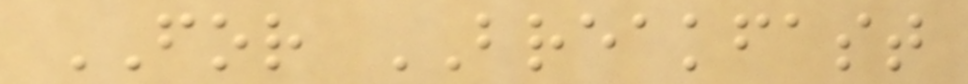FOR BREAKFAST
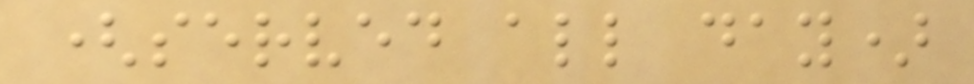(served all day)
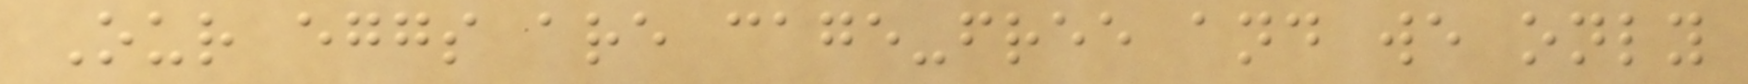Our eggs are cage-free and we only
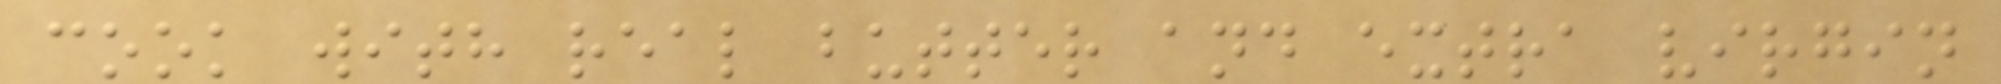cook with real butter and extra virgin
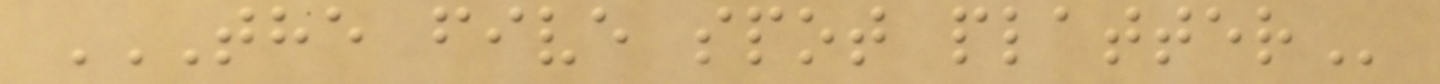THE FIVE SPOT PLATTER
